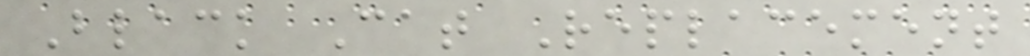Black Cat Replacement
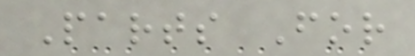Parts For
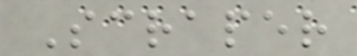Scraper
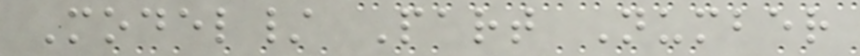Model/ Part Number
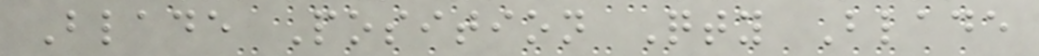Blade Position Qty Blade
